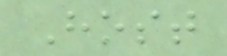Host
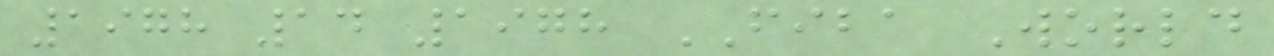1978 14 1978 FIBA World
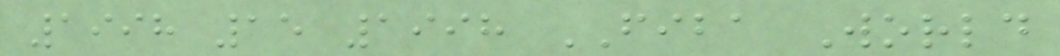1998 15 1998 FIBA World
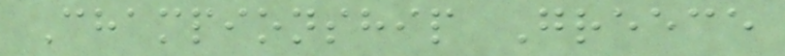Championship Greece
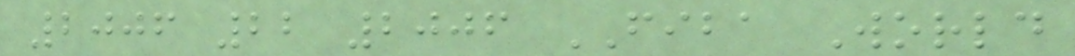2006 22 2006 FIBA World
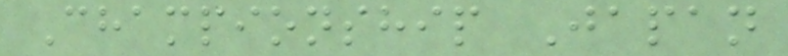Championship Japan
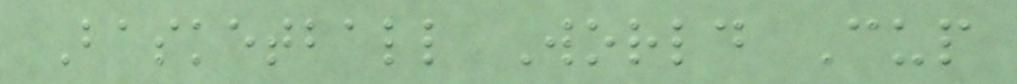Basketball World Cup
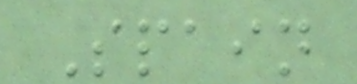Spain
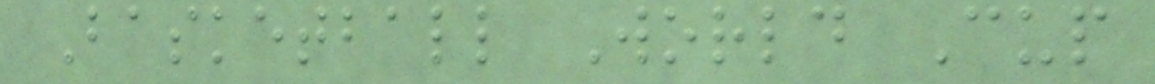Basketball World Cup
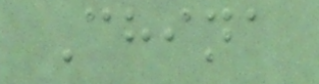China
